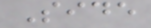Side
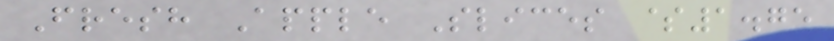Fresh Apple Slices $1.75
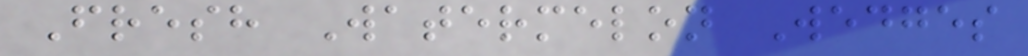Fresh Watermelon Wedges
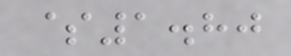$1.80
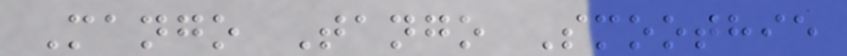Mango Tango Smoothie
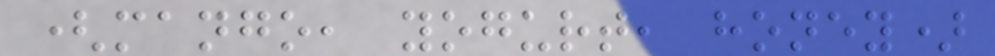(mango, yogurt, honey)
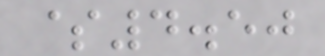$4.50
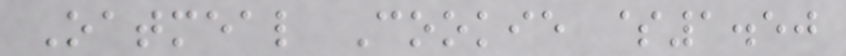Oatmeal Cookie $1.50
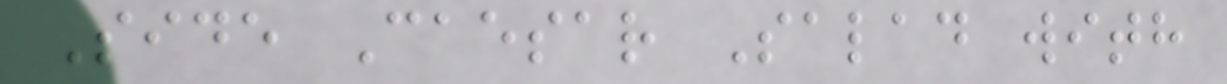Side Caesar Salad with
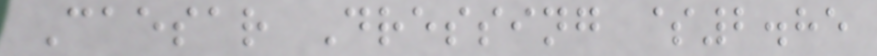Caesar Dressing $2.85
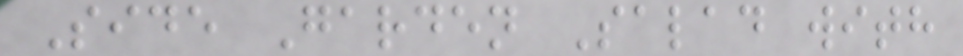Side Garden Salad with
